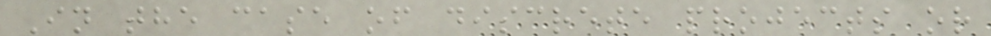In the case of discrete projects or
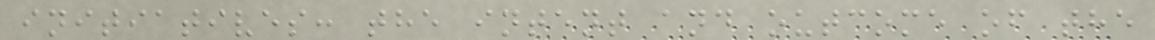initiatives: the intent and outcome of the
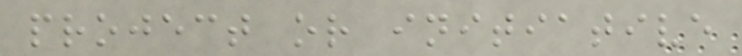project or initiative
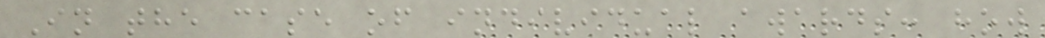In the case of individual awards: how
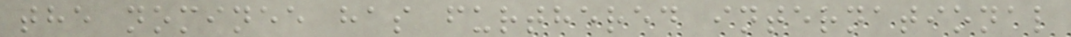the nominee has furthered international
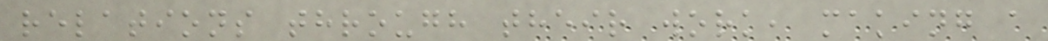relations through their work, making a
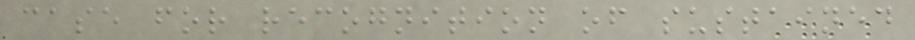case for recognition of sustained
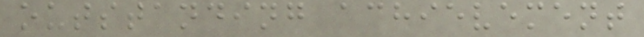outstanding achievement
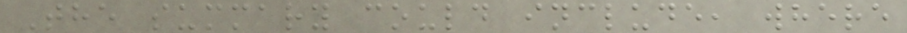The summary could include, where
